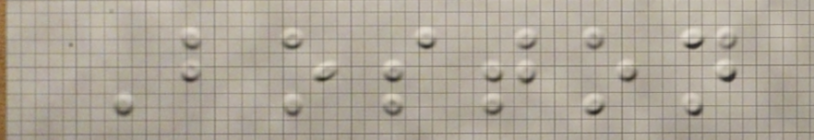Boston
